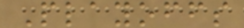Playoffs
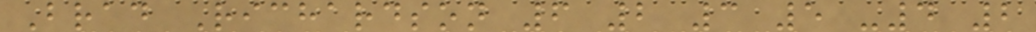Brad Richardson 6 2 3 5 -4 2
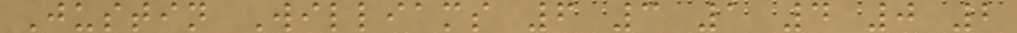Justin Williams 6 3 1 4 0 2
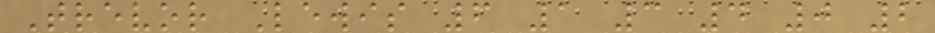Trevor Lewis 6 1 3 4 0 2
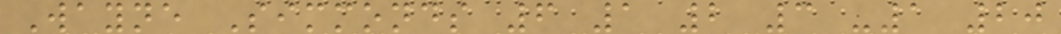Wayne Simmonds 6 1 2 3 -1 20
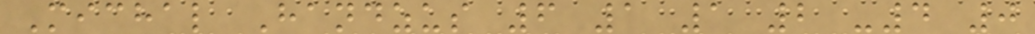Michal Handzus 6 1 1 2 -4 0
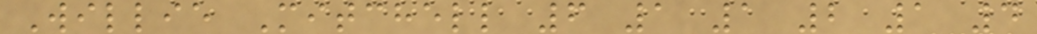Willie Mitchell 6 1 1 2 1 4
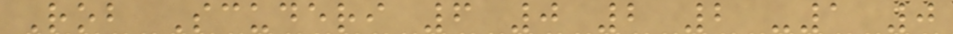Rob Scuderi 6 0 2 2 -1 0
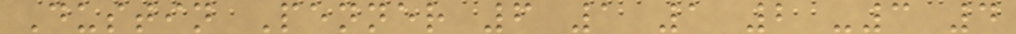Dustin Penner 6 1 1 2 -3 4
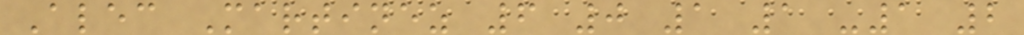Alec Martinez 6 0 1 1 -1 2
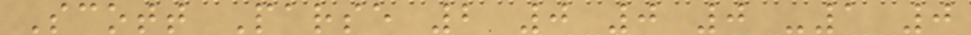Scott Parse 2 0 0 0 -1 0
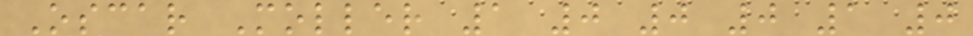Oscar Moller 1 0 0 0 1 0
